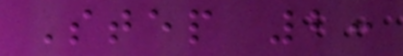Step 2:
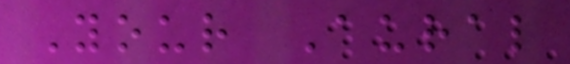Your Aural
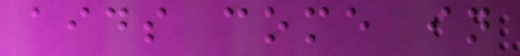aids come in
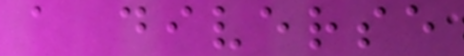a diverse
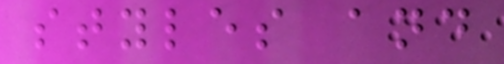styles and
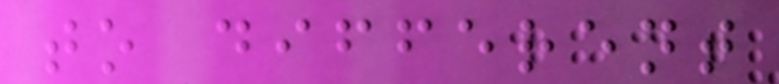to different
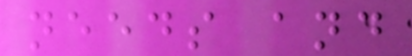needs and
